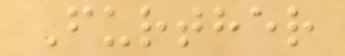Further
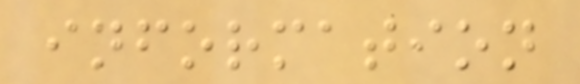information
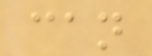can
